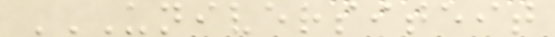UNIVERSITEIT
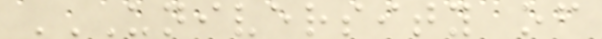UNIVERSITY OF
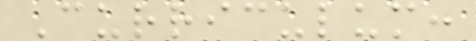Curriculum:
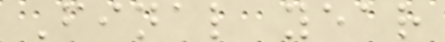Final year
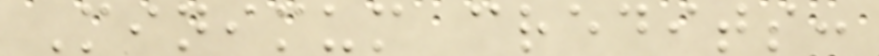Minimum credits:
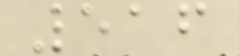516
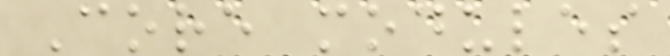Core modules
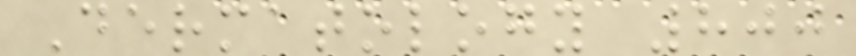Dermatology 800
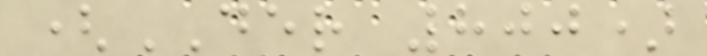(DER 800)
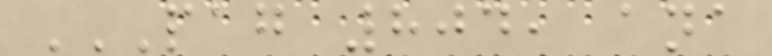PAG 804, ANA
